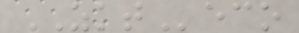ZKTeco
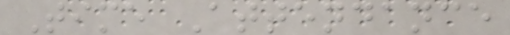Time Attendance
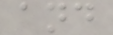and
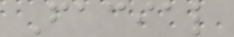Facial
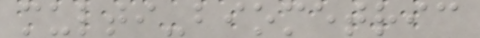multi-biometric
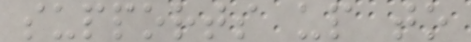supports up to
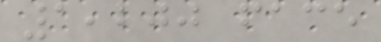1,200 face
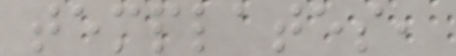templates,
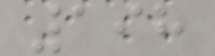198
